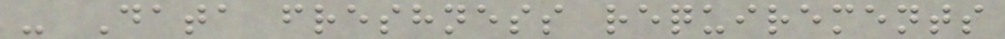- Data freshness requirements
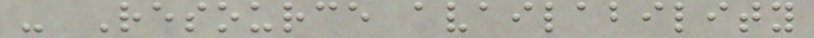- Resource availability
